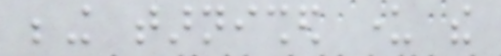being tarnished under the
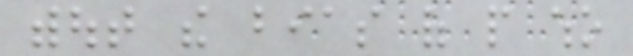without the bias of people who
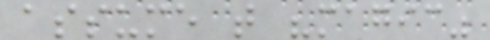assume that "magic"
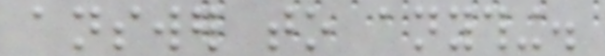answer to anything.
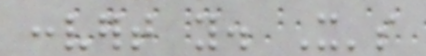convert you. It's
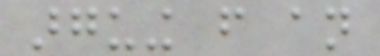arguing from an
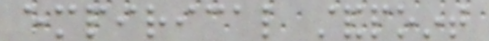empirical standpoint
